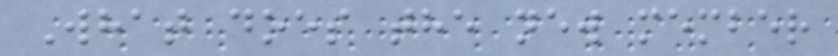What does the new member
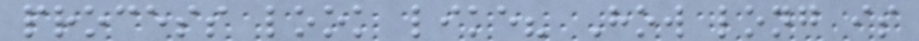process look like? How long is
